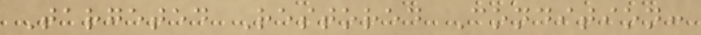Targeted Restored Condition:
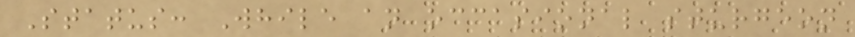Status: While an occasional sturgeon
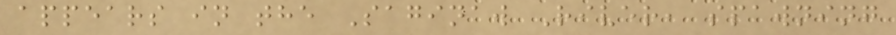appears in the Saginaw River, spawning
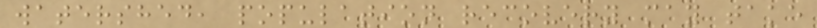watershed, population recovery may take
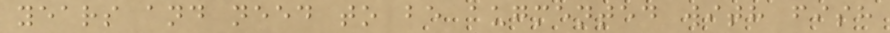years and need to be augmented with fish
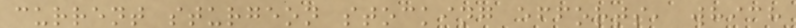current sturgeon stocking efforts, which
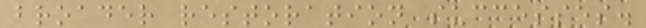broader restoration successes.
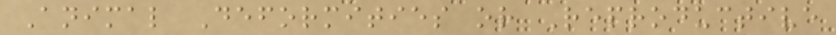Animal Deformities or Reproductive
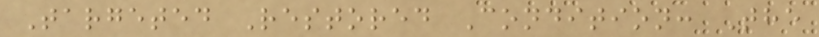Targeted Restored Condition: The
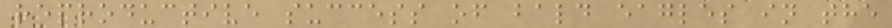reproductive success of bald eagles in the
